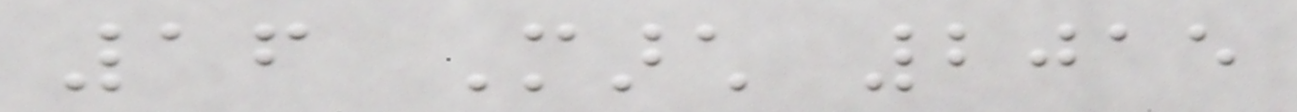16 March 2015
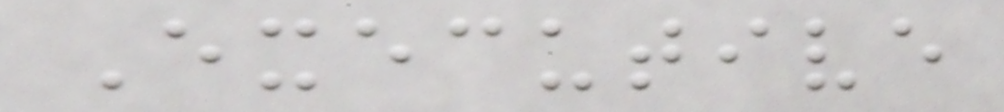Executive
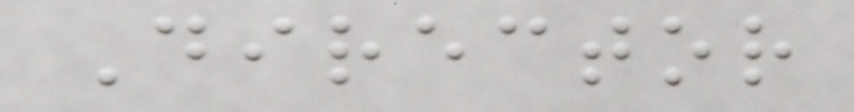Director
